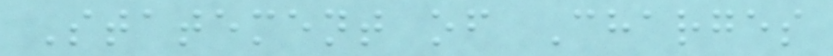Statement of Charges
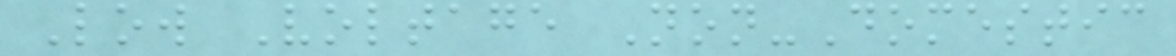Low Voltage Non-Domestic
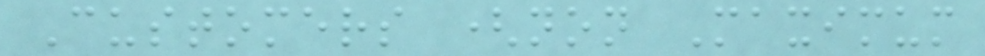Customers (non Maximum
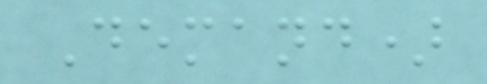Demand)
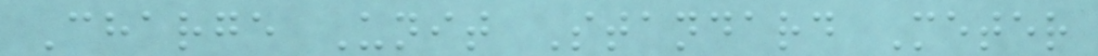Charge Unit Standard Meter
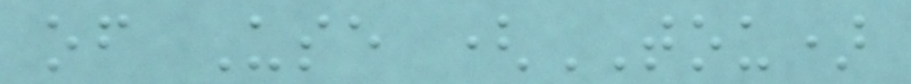of Use (TOU)
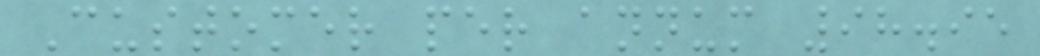Customer per annum 98.95
